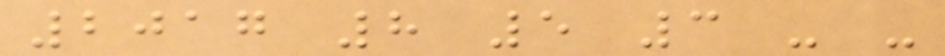2017 8 5 3 - -
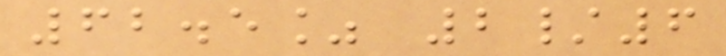62.5% 2/6
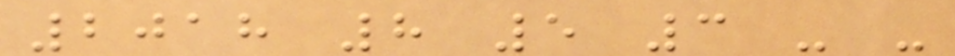2018 8 5 3 - -
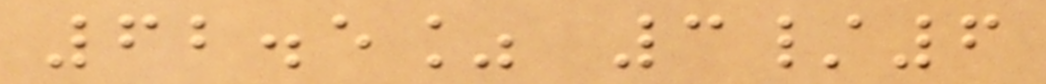62.5% 3/6
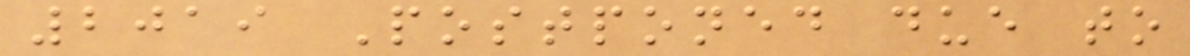2019 Postponed due to
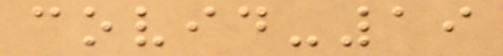covid-19
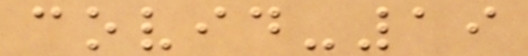covid-19
